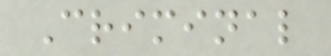Criminal
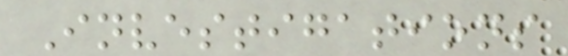Investigations
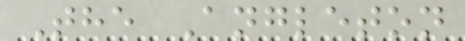The Angleton
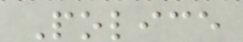Police
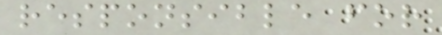responsible for
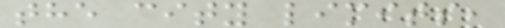the city limits,
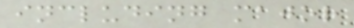including major
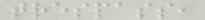trespass,
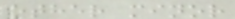other minor
